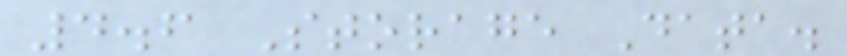4.6 Storage Data.
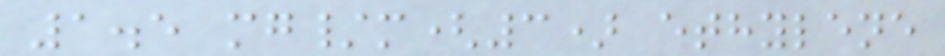1.5 mg/m(3) ethylene
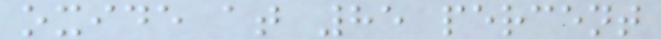oxide at 85 percent
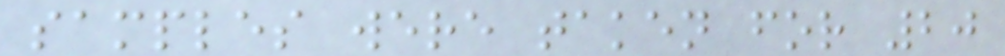samples were taken for 20
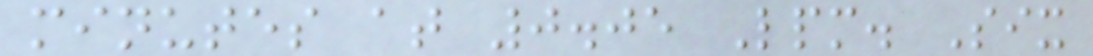minutes at 0.05 Lpm. Six
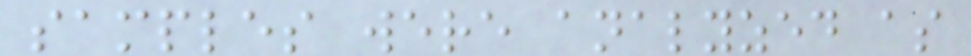samples were analyzed as
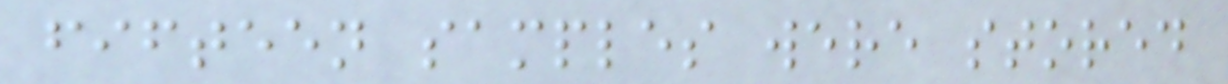fifteen samples were stored
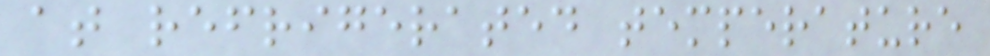at refrigerated temperature
